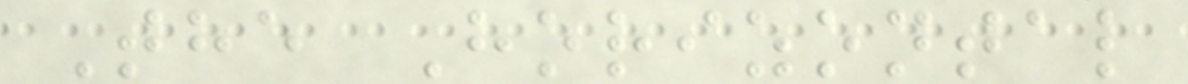The Horizontal
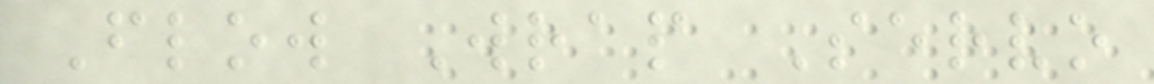Flow Wrap Servo
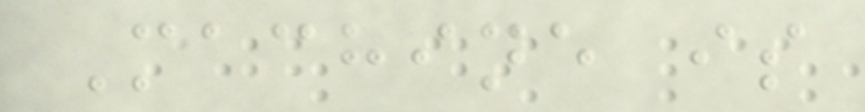Machine is
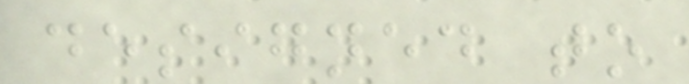designed to
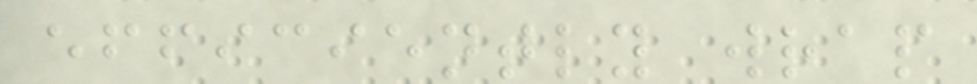efficiently wrap
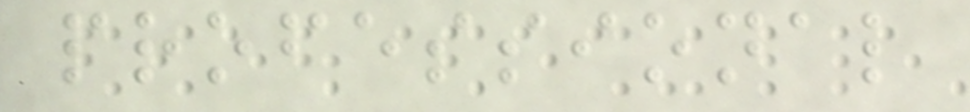professional
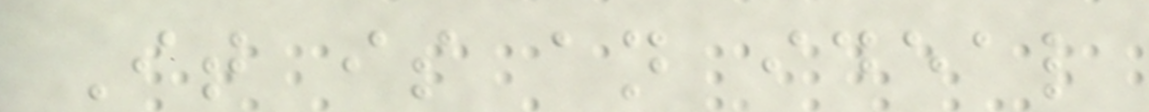It is an ideal
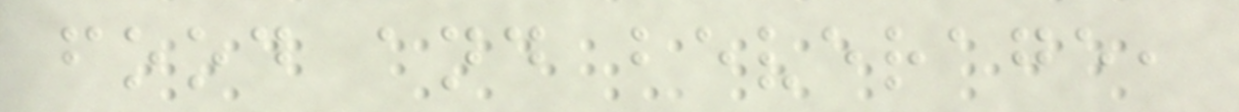food and beverage,
